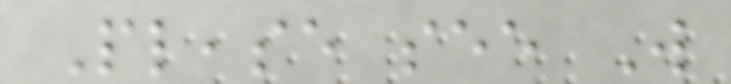Please see Will
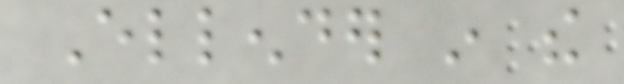Ellender in the
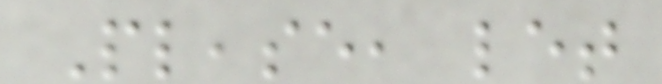Please, let
